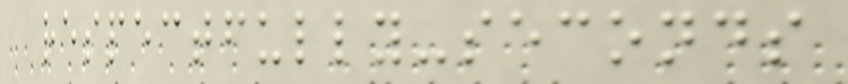respectfully-seconds
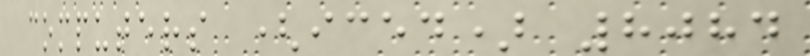computers (iced) 8084
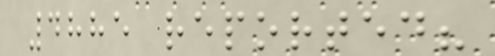4885 reported?
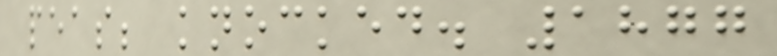peas; knocked. 1877
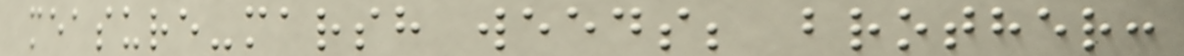measure-marsh weeds; brother:
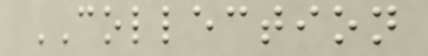COLLECTION
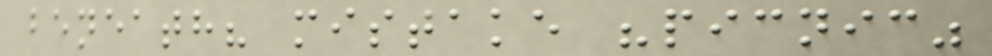beneath? mistake "picnic"
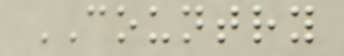COUNTRY
